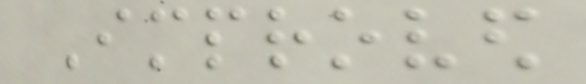Improved
